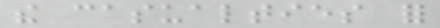the casualties for
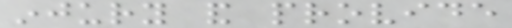injury and provide
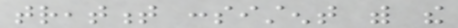treatment consistent with the
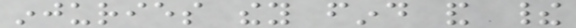injuries they find and their
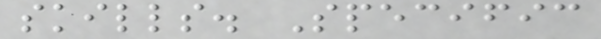skills. Specific
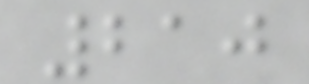210
